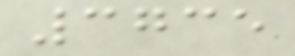3735
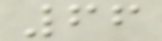66
